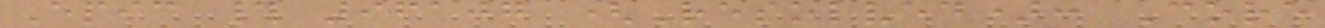Epic # 96107 (Resolved): Core
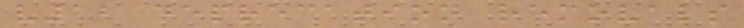v12 deprecation removals
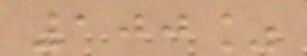100%
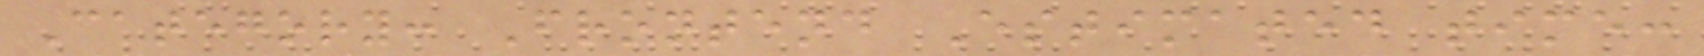Category: Frontend Estimated time:
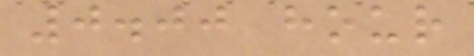0.00 hour
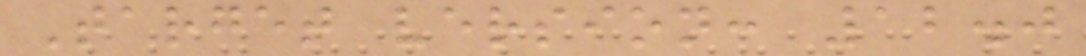Target version: 12.0
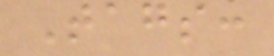Tags:
